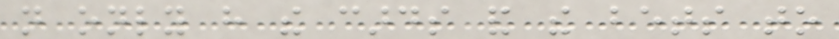not only have the cards and the bets to
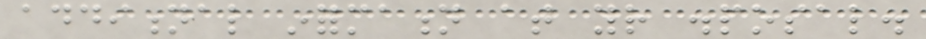additional information at your disposal.
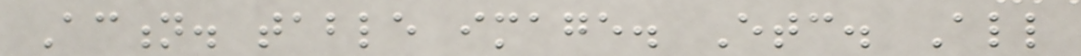Action. table image. Etc. All
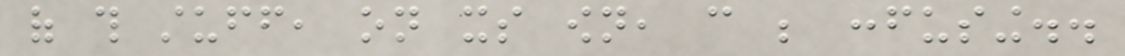of this stuff, on its own, can be confusing..
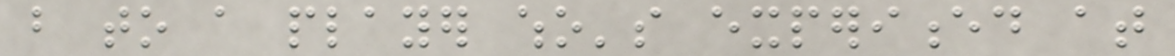but to a player who's experienced at
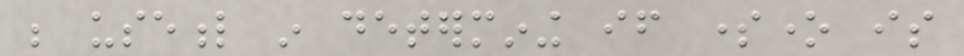be useful in determining if someone is
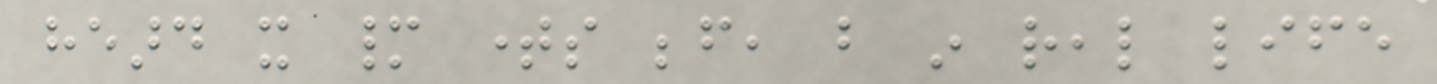heard it many times before, but in real life
